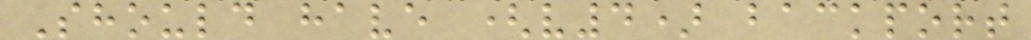Should have (v4) backport
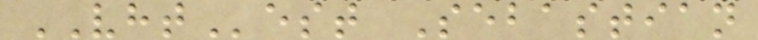VHTest Sebastian
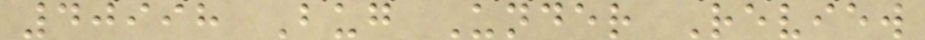40998 Bug Under Review
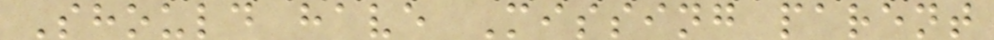Should have Missing parent
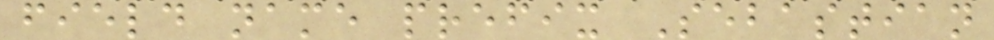field name prefix Sebastian
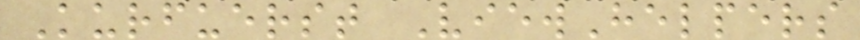Kurfuerst ViewHelpers
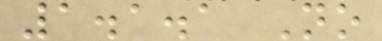1.1.1 No
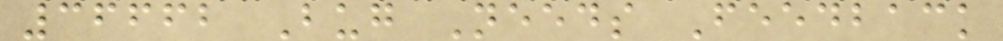36662 Bug Needs Feedback
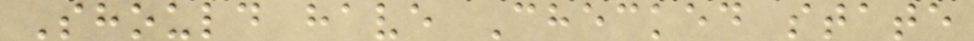Should have Checked state
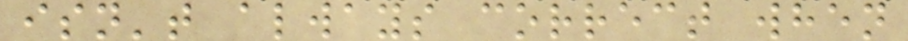isn't always correct when
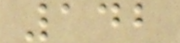142
